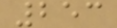253
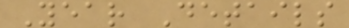Year Details
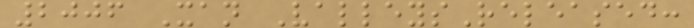2006 Xan ValleysReleased:
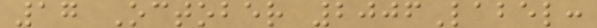17 October 2006Label:
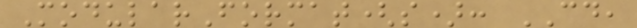ModularFormat(s): CD,
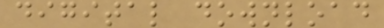digital download
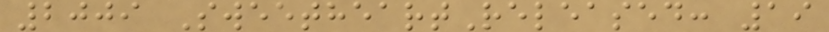2009 SweetheartReleased: 19
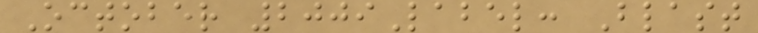October 2009Label: Blast
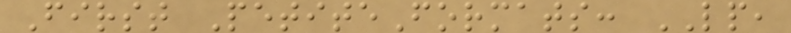First PetiteFormats: LP,
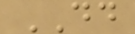DD
